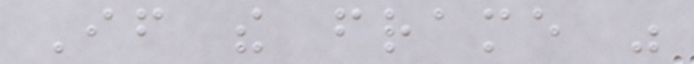If the frame was
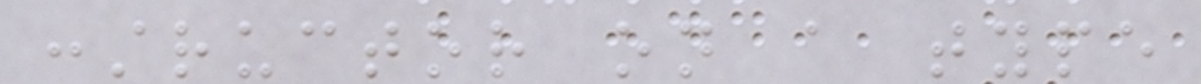constructor on a type
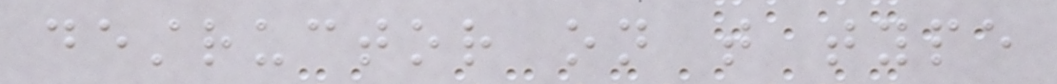destructor on that type
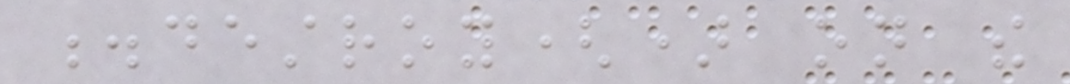.destroy() on the
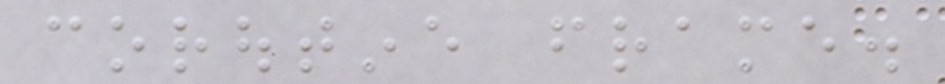coroutine frame.
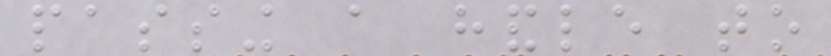passing a handle to
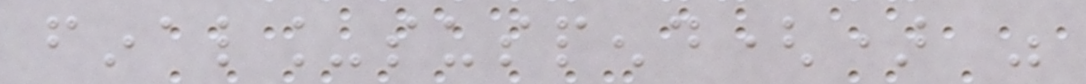final_suspend() was
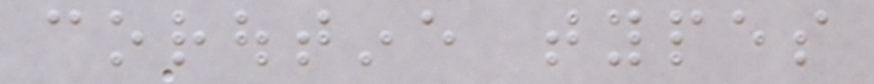coroutine types
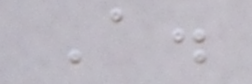A.
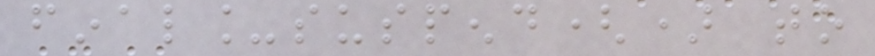final_suspend() to
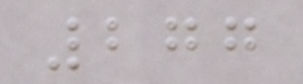277
